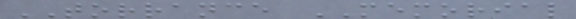TORRANCE MEMORIAL
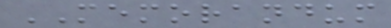MEMORANDUM
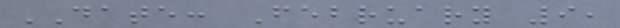DATE: February 9,
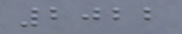2022
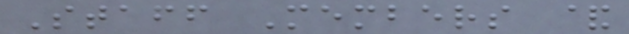Staff Members &
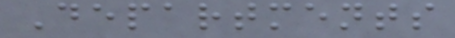Departments
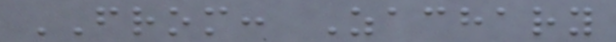FROM: Zachary
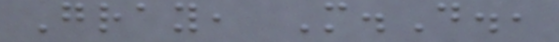Gray, M.D.,
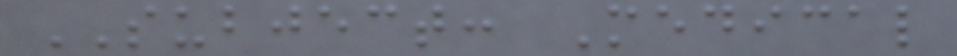SUBJECT: Medical
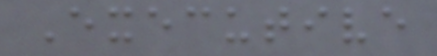Executive
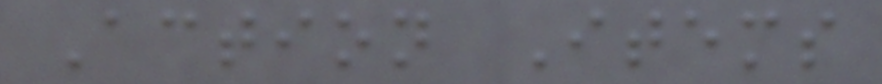Action Items
